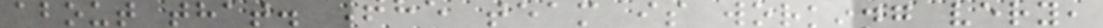about that. The team is working very,
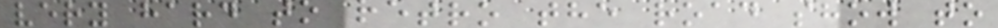very hard to retro the road show to
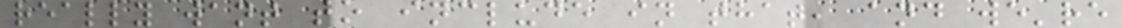really want to include in that, and we're
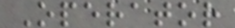Operator
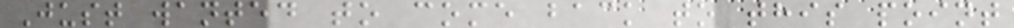Just wanted to come back to this point
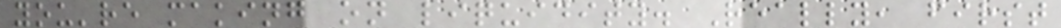you're making on liquidity. Really, first
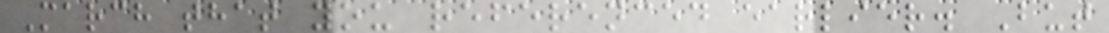March that you referenced earlier. But
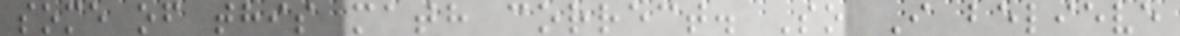some of this math correct. So I believe
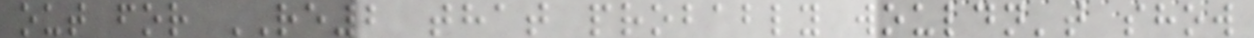out for RE2 that probably wouldn't show
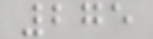275
